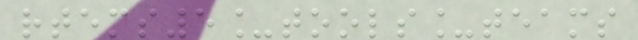rtems5_tools_teams
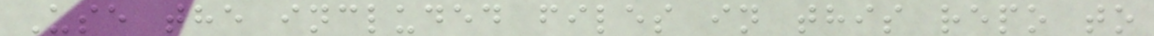Use the included files in this repo to
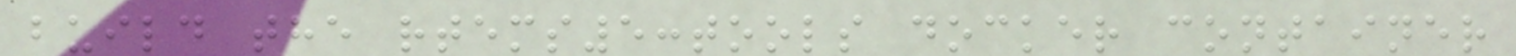build the rtems5:tools docker container
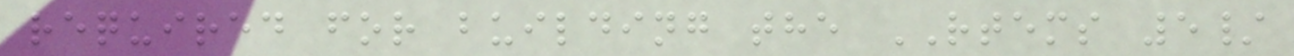required for building the RTEMS 5/
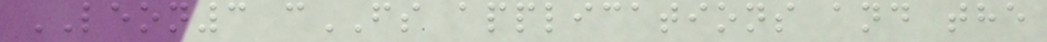LEON3 cFS applications and the
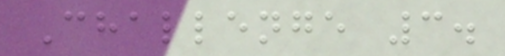Challenge 3.
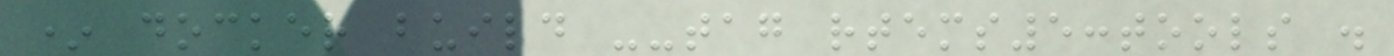* docker build --tag rtems5:tools .
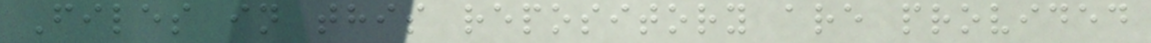Files in this repository are provided
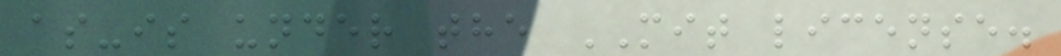as-is under the MIT license.
